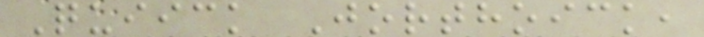Quiick Jorthoick,
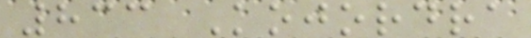833 Kojordra
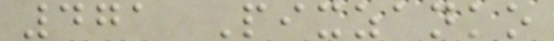471 Pixzanko
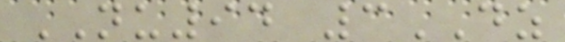NU94 3DZ
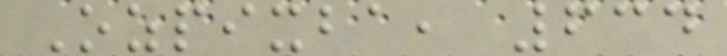Ozpixba, 634
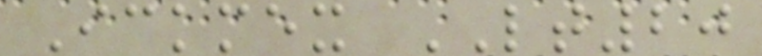Ickmex LT20
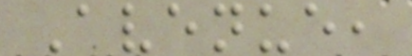Avenue,
